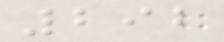292
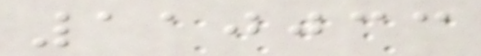110033
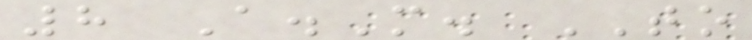8 A.M. TO
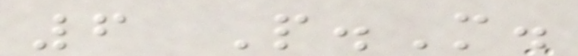6 P.M.
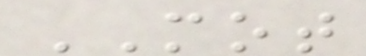MOT
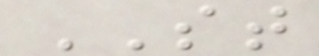ST
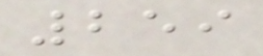259
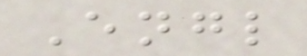Engl
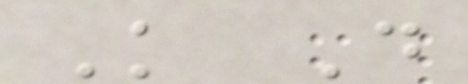K D
